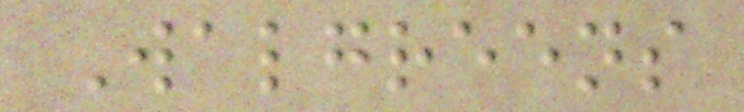Walgreens
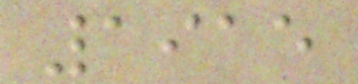1915
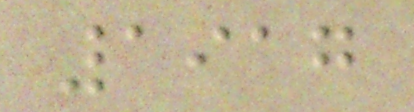1917
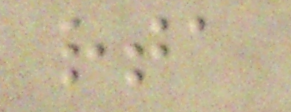rta
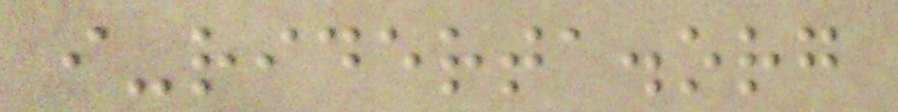i-riderta.org
